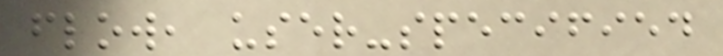flow, user-specified
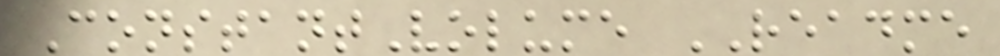ConstantVolume README
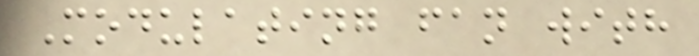Modulating fan with
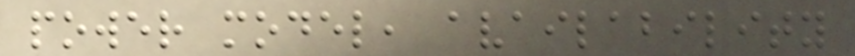power model, availability
